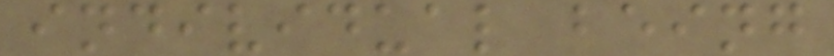individual being
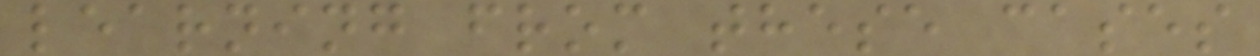learning from these cases
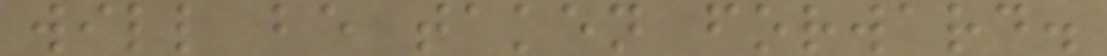will be taken forward.
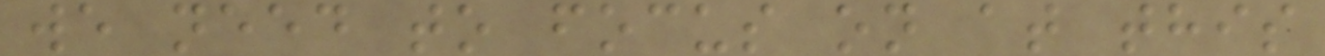we need to focus on at this
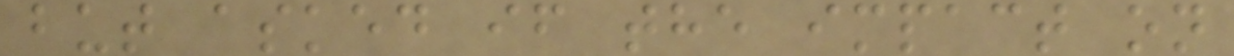but asked if the impact on
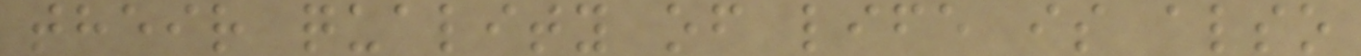their quality of life is also
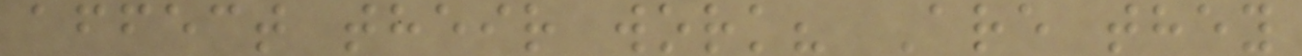affect their work? Are they
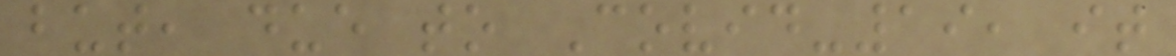but, due to Covid-19, it
